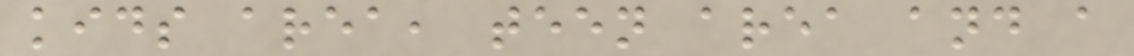kids area, teen area and a
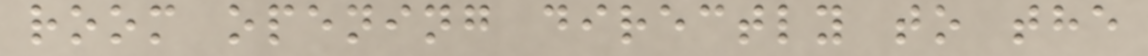room opening directly to the
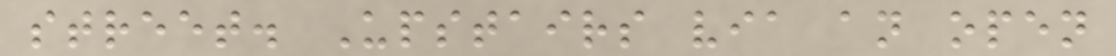street. Upstairs via an open
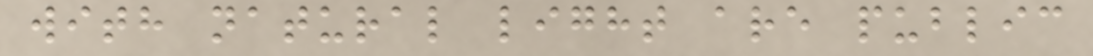with natural light are public
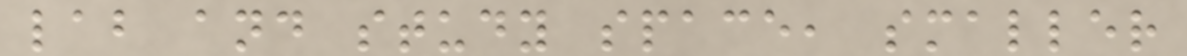lab and study space, smaller
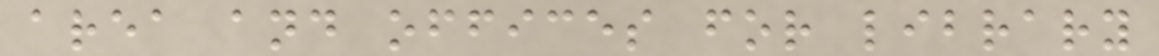area and offices for library
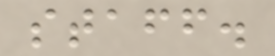staff.
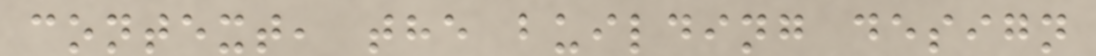context, the building design
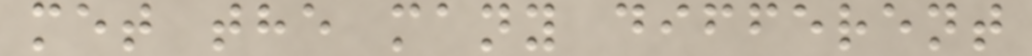met the many different
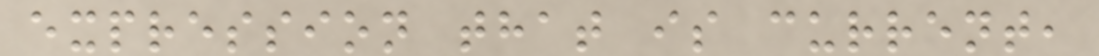expression that is current,
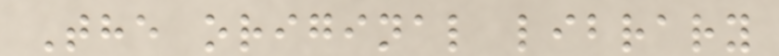The original library
